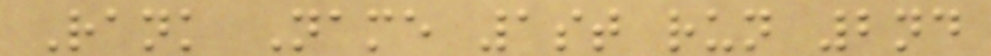Rank Name 1st run 2nd
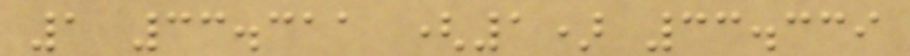1 33.311 (1) 33.339
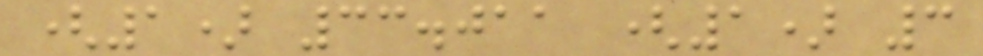(1) 33.011 (1) 3
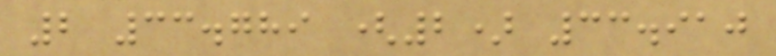2 33.789 (2) 33.910
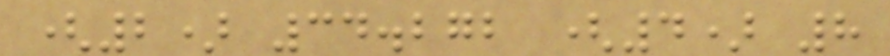(2) 34.272 (4) 8
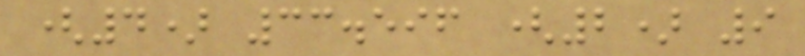(4) 33.596 (2) 9
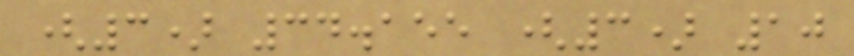(3) 34.155 (3) 10
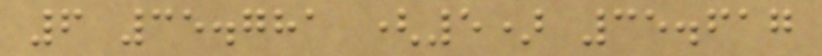6 35.781 (5) 35.617
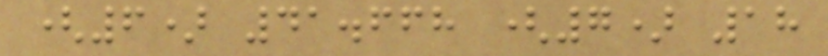(6) 41.668 (7) 18
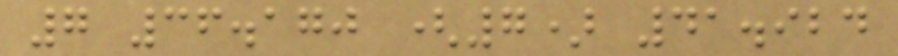7 36.170 (7) 41.924
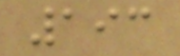193
